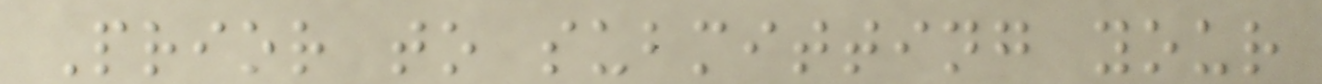Prior to submitting your
